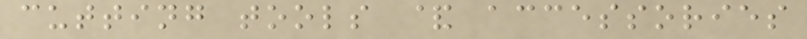cutting tools & accessories
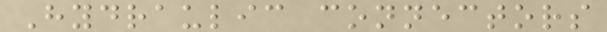Hydraulic connectors
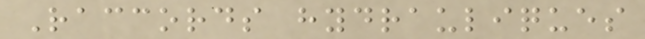Raccords hydrauliques
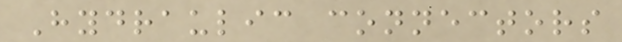Hydraulic connectors
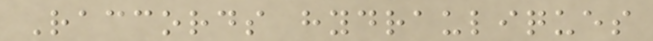Raccords hydrauliques
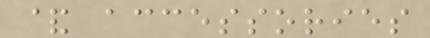& accessories
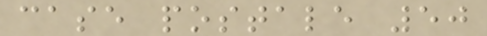case postale 50
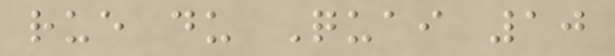rue du Quai 10
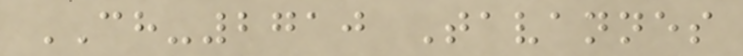CH-2710 Tavannes
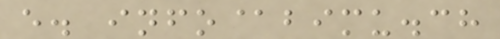e. info@bimu.ch
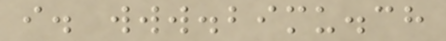i. www.bimu.ch
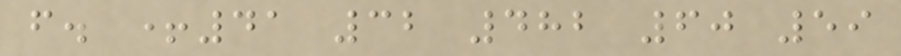f. +41 32 482 60 59
